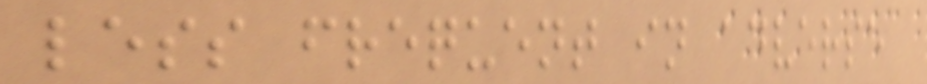less frequent in adverse
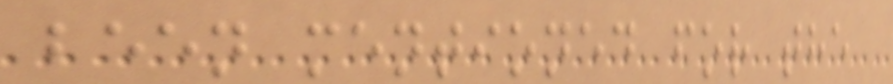been mentioned for the
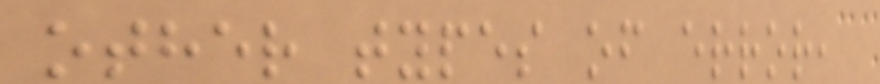other types of error,
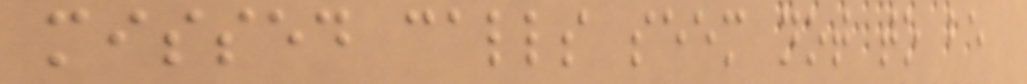missed calls seem not to be
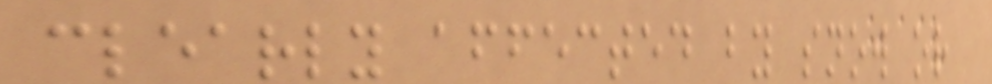clearly affected by snow or
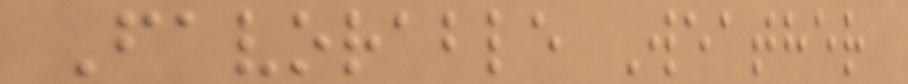Favorable Weather
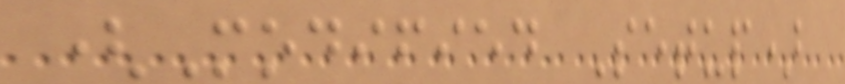(Modified Setup)
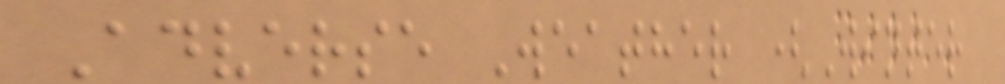Adverse Weather (Winter
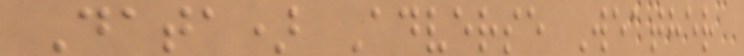Data) Adverse Weather
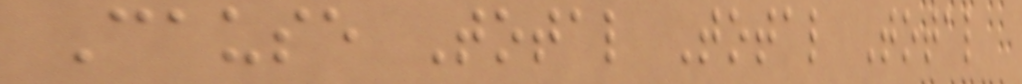Cause Total Total Total
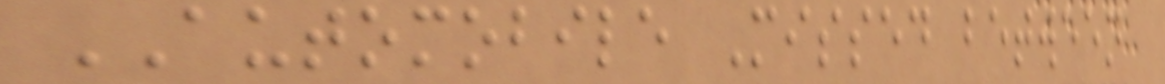AUTOMOBILE Missed between
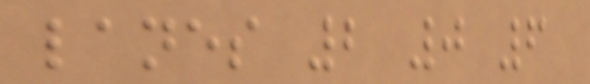lanes 2 0 6
